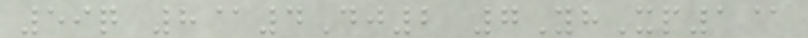59q 8@4Dj2 7YhXp1@
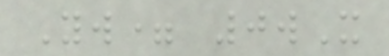Yw= 0wX
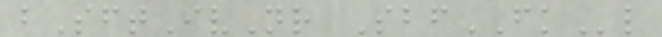bSftIvNr SbfFKl
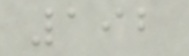192
